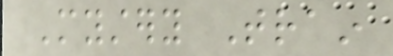Mystery Train
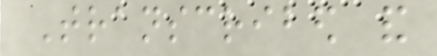Transcribed and
